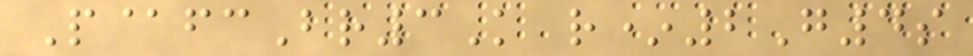P@fcBr3K r*2G4s
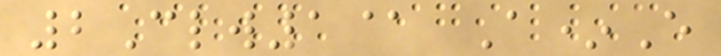2Clw1@ A*E
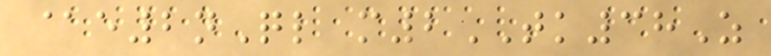@e2nQl m2TK38Z
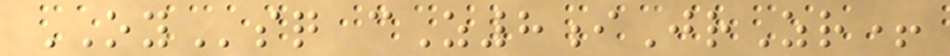OYsq cZ8iJrZr+
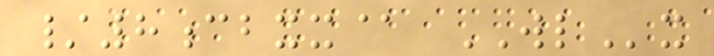/8cbxx@ WLx
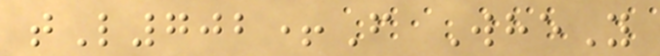tL702+F WheY
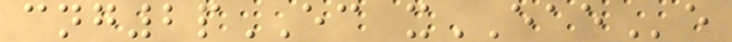cng2pEC xEAEe
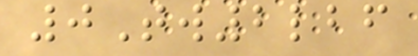0Tw2lbf
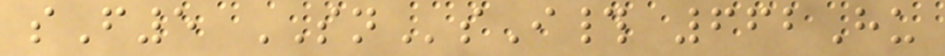sF5 SNsI# 662Hu
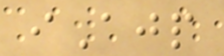iAjp
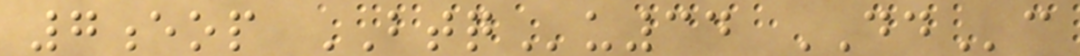7eop BTQu34 DDc
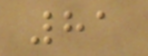81
